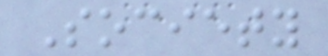Society
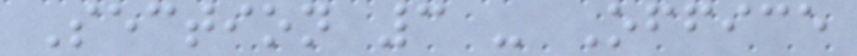Section 3 - Office
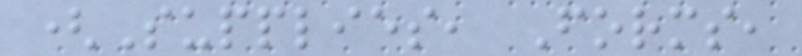(Supplies, Forms,
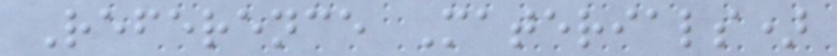Reference Materials)
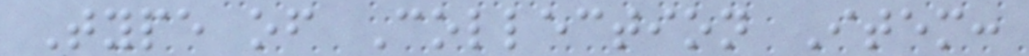Type of Collection Item:
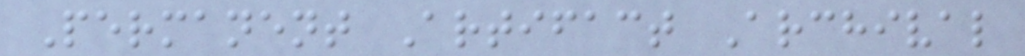Permanent Artifact Archival
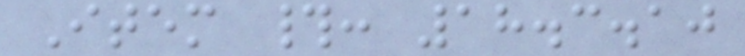Item #: 18.3.10
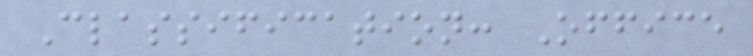Classification: Office
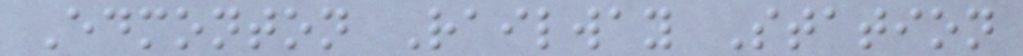Edmonton Railway Station
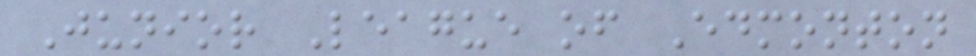Junior League of Edmonton
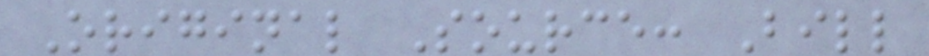Original Source: Bill
